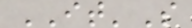IT'S
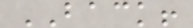BACK!
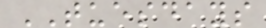TUESDAYS
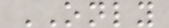ONLY
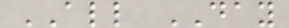ALL DAY
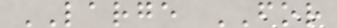LARGE FOR
